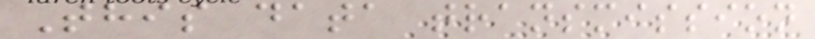This data transmission
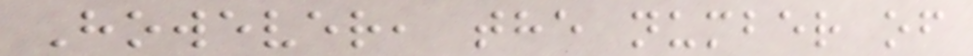However, the number of
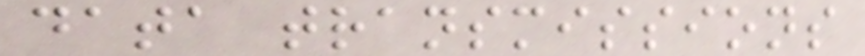data transmissions
